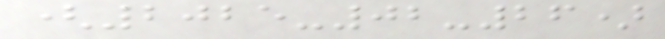(2025-02-26)
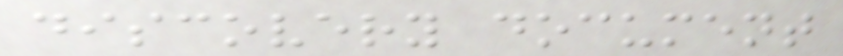discovery document
